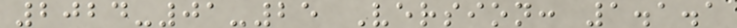2024-01-25 Version: 1.1.1
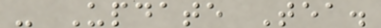- Update Tea.
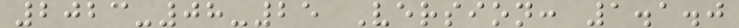2023-08-25 Version: 1.1.0
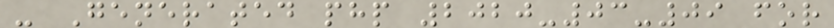- Generated php 2020-03-09 for
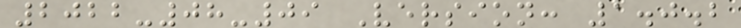2022-08-09 Version: 1.0.2
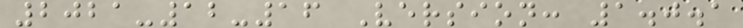2021-12-16 Version: 1.0.1
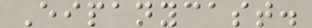Eipanycast.
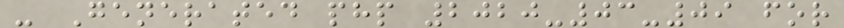- Generated php 2020-03-09 for
